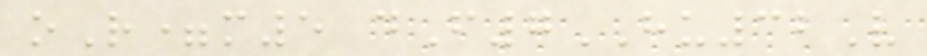oR=m5 dF7HU32V
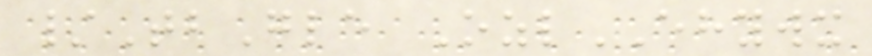/TbGle OzlEHYWX
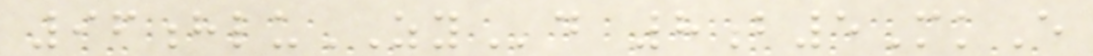96hluZYd 8b5MkE
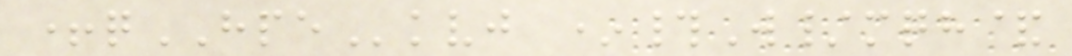+qHPEkvj *#W/mqh&
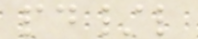pd/l
